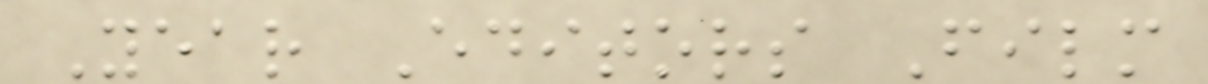Year Editors Film
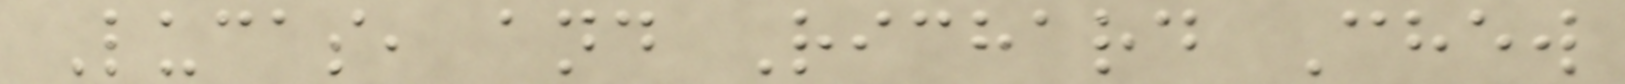Lucas, and Richard Chew
